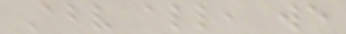Above all, we
